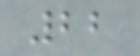22
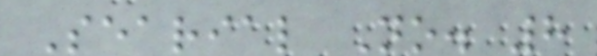Searial No. 8
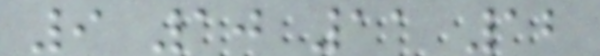9 10 11 12
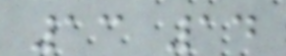13 14
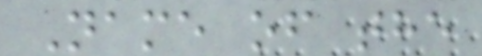Name of the
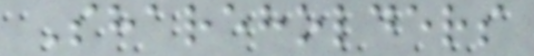Shareholders
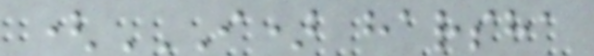(I) HARSHA
